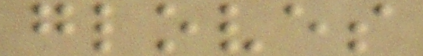gloves
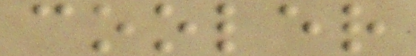cooler
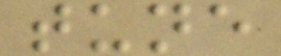tune
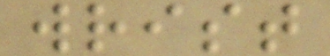wrist
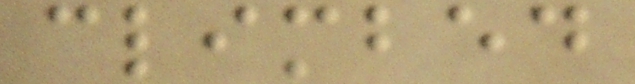climbed
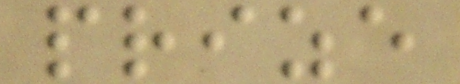prize
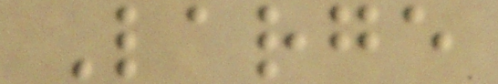Large
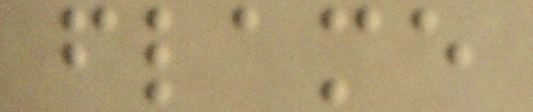flame
